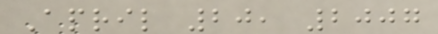April 20, 2007
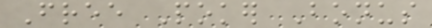Free Poker Bonus
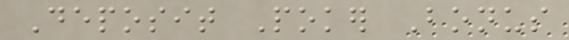Deposit Poker Bonus
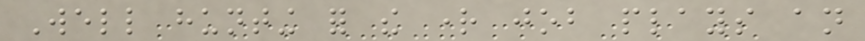Well hunting for the right job plays an
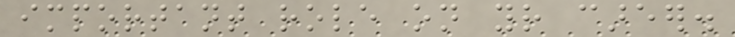important role on your career.
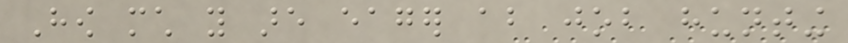How much you are eager about job hunting
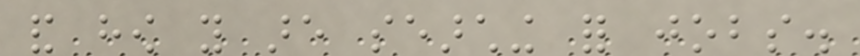and how you are searching for jobs.
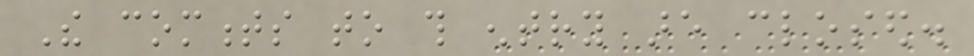The comments to this entry are closed.
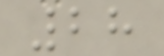28
